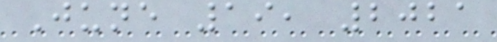June 19, 2021
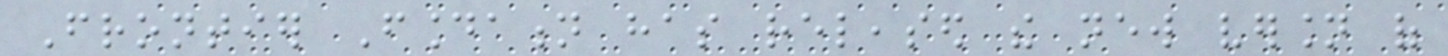Frontier Foundation has released the new version of
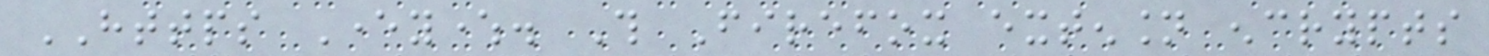HTTPS Everywhere. This Firefox extension encrypts
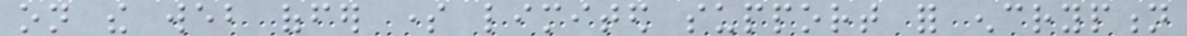on the web offer some limited support for encryption
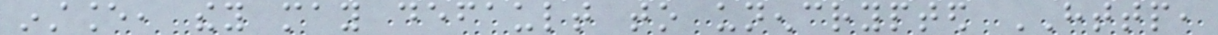instance, they may default to unencrypted HTTP,
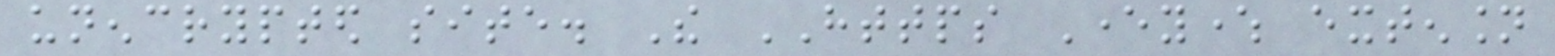unencrypted site. The HTTPS Everywhere extension
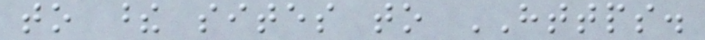to these sites to HTTPS.
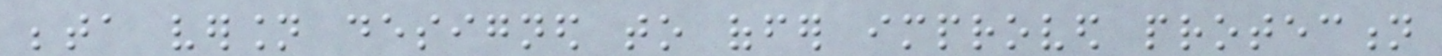beta version designed to offer improved protection
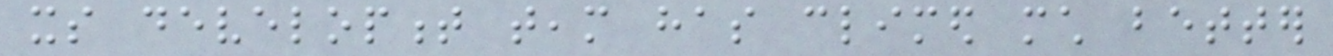its development team has climed much better
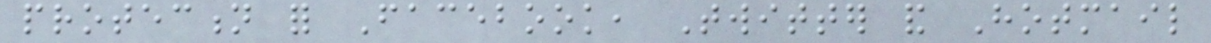protection for Facebook, Twitter and Hotmail
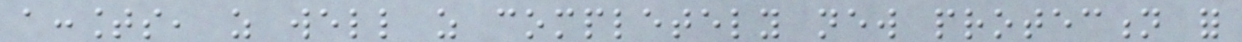accounts, as well as completely new protection for
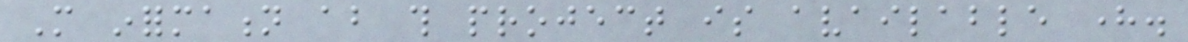More information about this project is available here.
